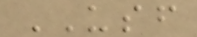USF
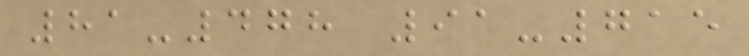81-478 91-715
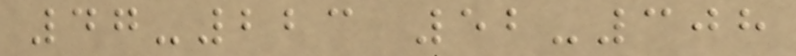47-223 52-308
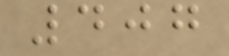407
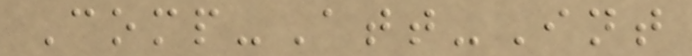Comp-Att-Int
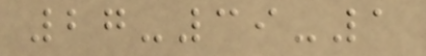27-39-1
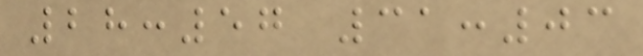28:57 31:03
